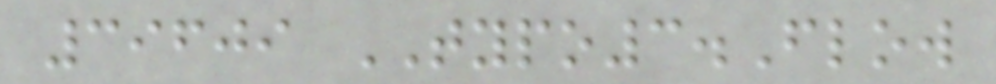39609 TYPO3.Flow
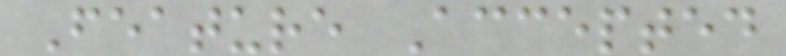Feature Accepted
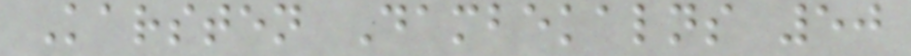Karsten Dambekalns 50
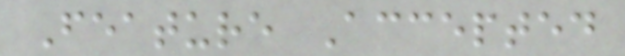Feature Accepted
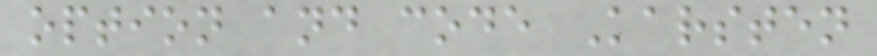option and code Karsten
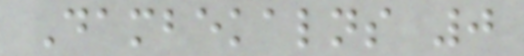Dambekalns 0
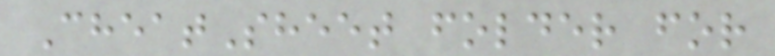CheatSheet folder for
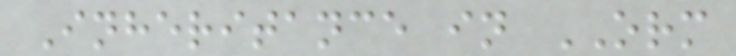Inheritance in ORM
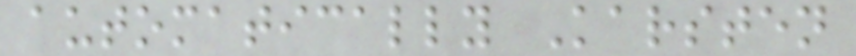automatically Karsten
